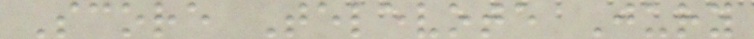Score Televote Jury
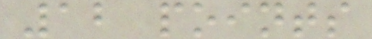12 points
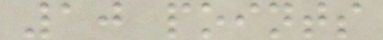10 points
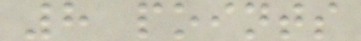8 points
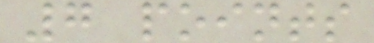7 points
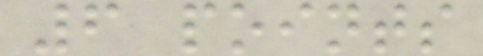6 points
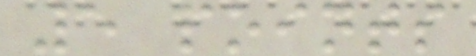5 points
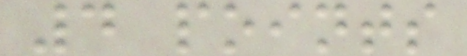4 points
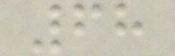68
